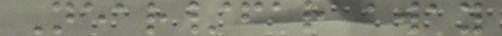Near/far away
